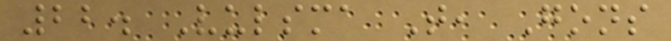22. Vulsma T, Gons
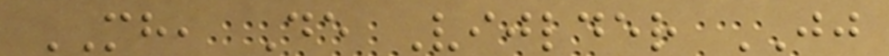MH, De Vijlder JJ
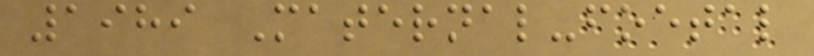1989 Maternal-foetal
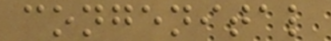congenital
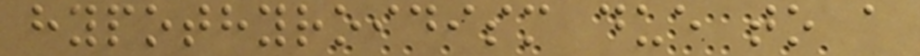hypothyroidism due to a
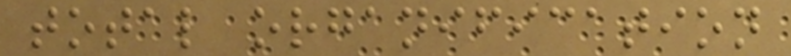total organification
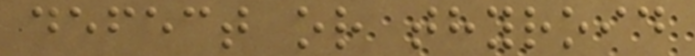defect or thyroid
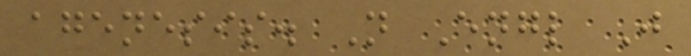agenesis. N Engl J
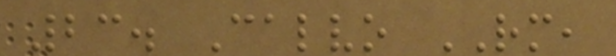23. Calvo RM,
